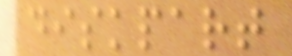diskpart
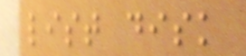list disk
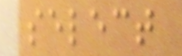select
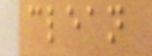clean
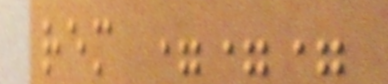rem ===
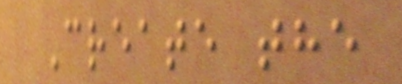Create the
